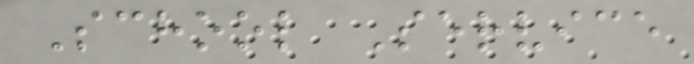School Service
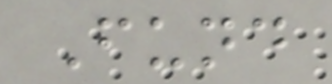Fund
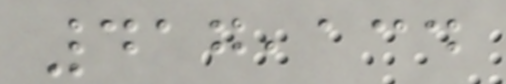417,134
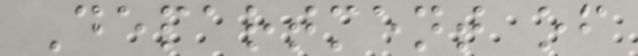Department of
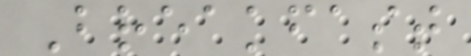Breakfast
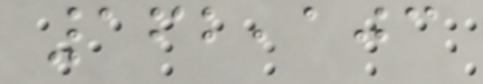162,103
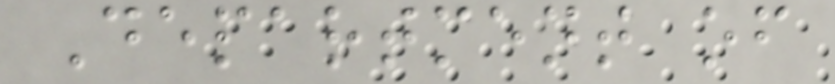Department of
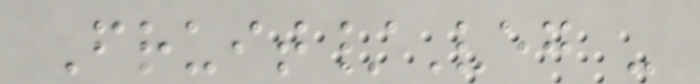Fruit/Veg -
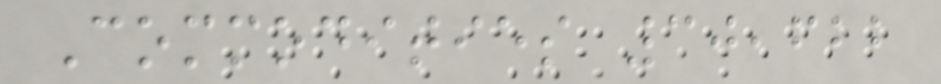Commodities 30,622
